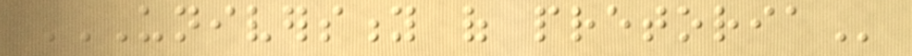UNIVERSITY OF PRETORIA
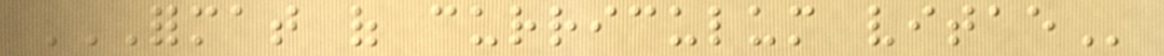FORMAT OF CURRICULUM VITAE
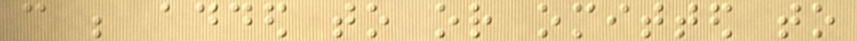can be added to or omitted to
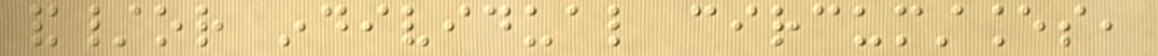and/or individual circumstances,
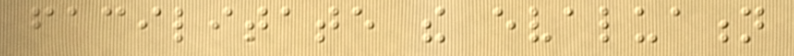facilitate the evaluation
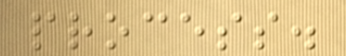process.
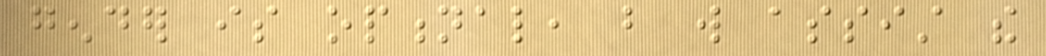gender is optional, but will assist the
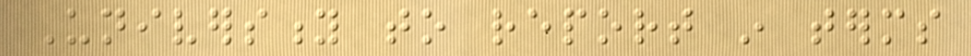University to report in terms
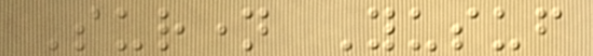Surname Yusuf
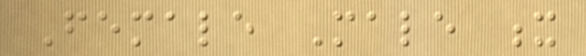Female Male x
